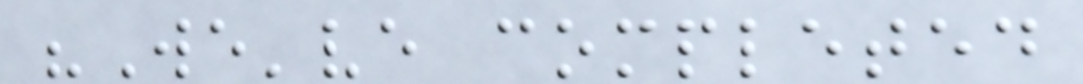"We've completed
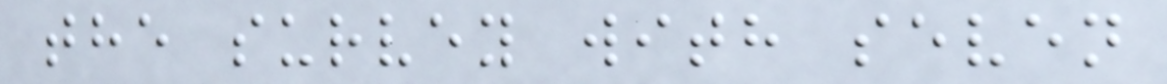the survey with seven
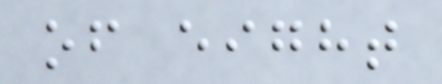of eight
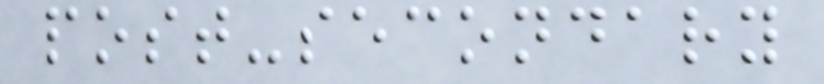post-secondary
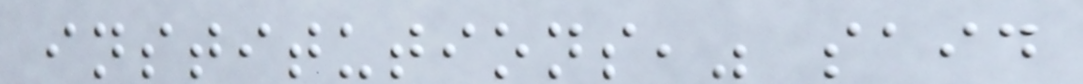institutions," said
